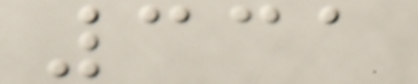331
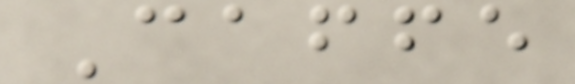Caffe
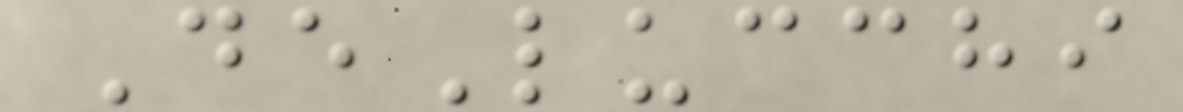DeLucchi
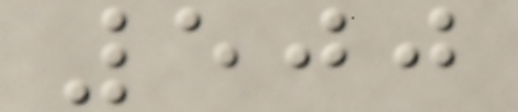500
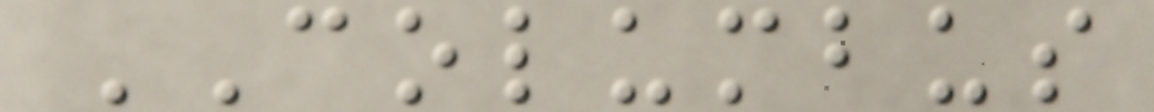COLUMBUS
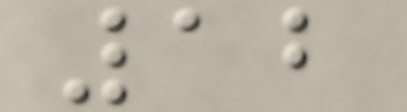12
